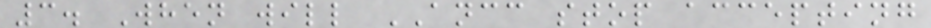3. When will ANCC stop accepting
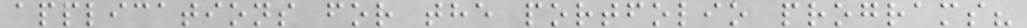applications for the portfolio programs?
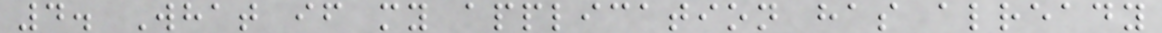4. What if my application has already
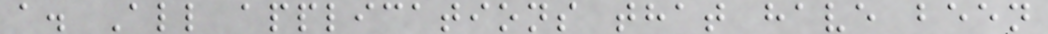a. All applications that have been
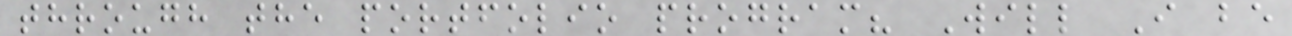through the portfolio program? Will I be
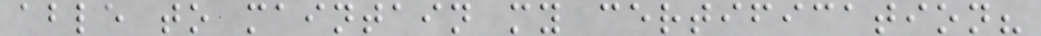able to maintain my certification?
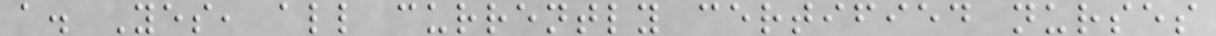a. Yes, all currently certified nurses
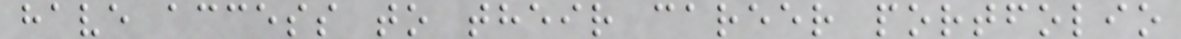have access to their career portfolio
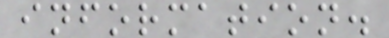information.
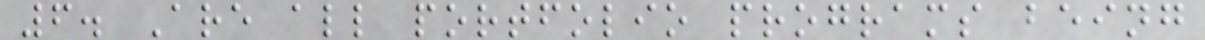6. Are all portfolio programs being
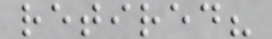retired?
